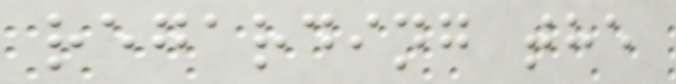regarding the
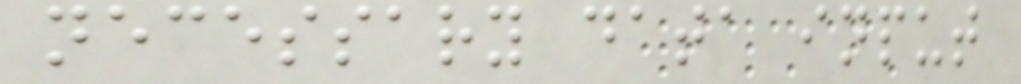necessary data input
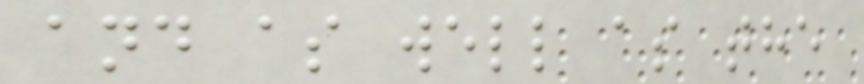and as well as the
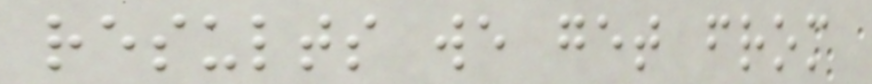results we get from
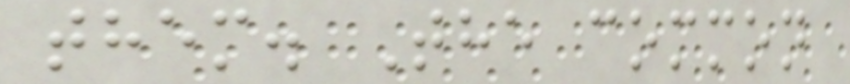them. The common
